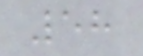58
